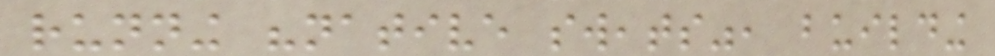running "native sweats", building
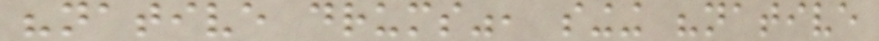"native drums", singing "native
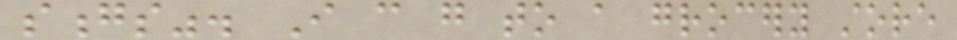songs". I can go to a grocery store
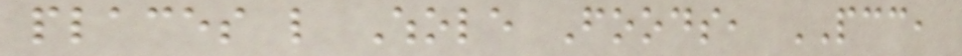places like Whole Foods, PCC,
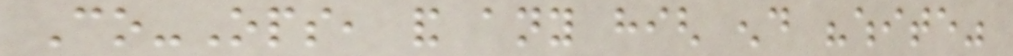Co-Ops, and any high end "white"
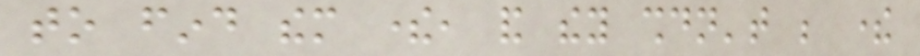to find them there, and they shouldn't be there
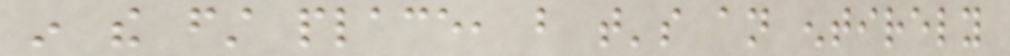in the first place, but that's an entirely
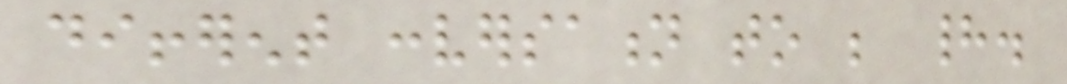different conversation to be had.
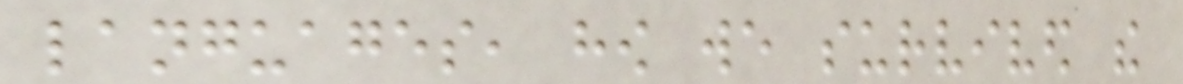languages, how we survived the
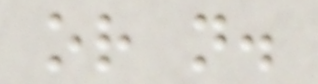or not.
